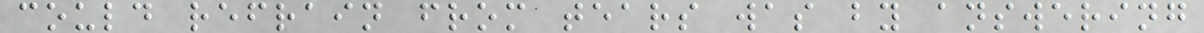could refrain from tears was by answering
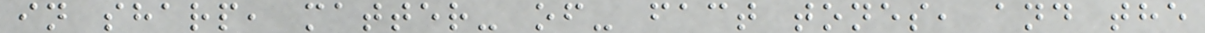in sharp, matter- of- fact tones, and the
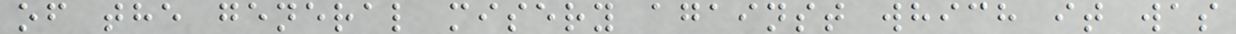of the general misery against which it was
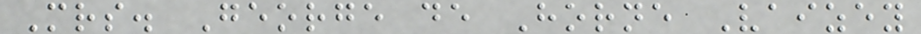Mrs. George de Horne Vaizey
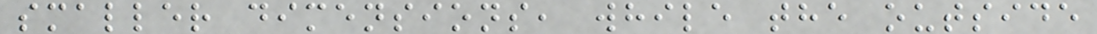smaller dimensions, while the outside
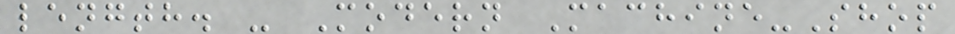length. - Modern Machine-Shop
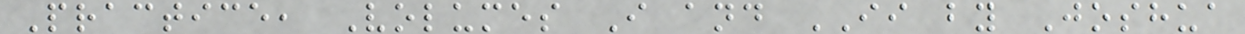Practice, Volumes I and II by Joshua
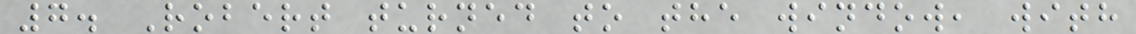7. Robert turned to the window, with
